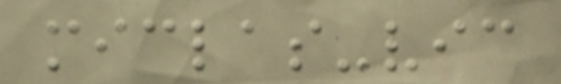miclas-vic
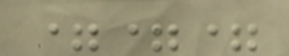===
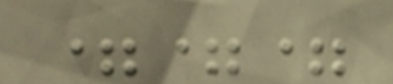===
